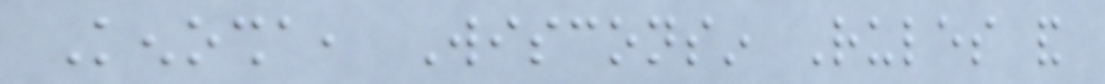Kenosha, Wisconsin Rules and
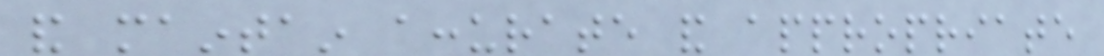and maintain accurate and appropriate
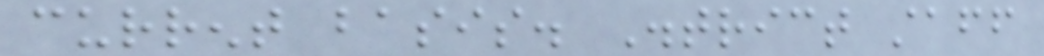current basis. District staff
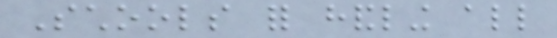Schools for handling all
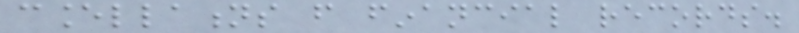cancellations from financial records.
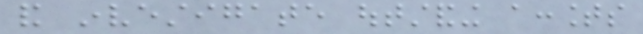and investigate outstanding accounts
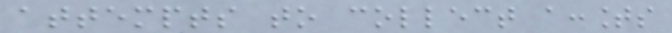attempts to collect accounts
